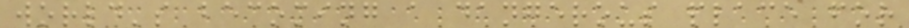world's becoming a dangerous place for
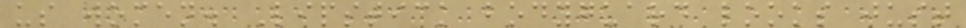us women. Lipstick bodyguard looks just
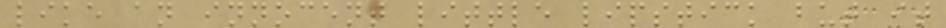like an innocent little lipstick but it
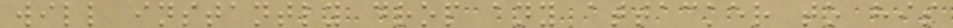will instantly drop any attacker to his
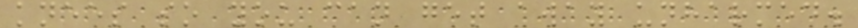knees so you can get away unharmed.
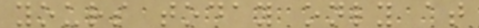yours today only at
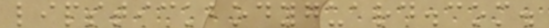lipstickbodyguard.com.
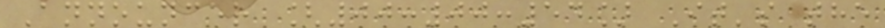Announcer [00:00:54] It's the
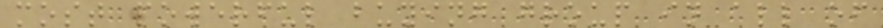most powerful buying group in all of
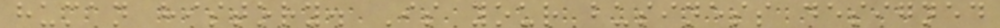human history. Is your business designed
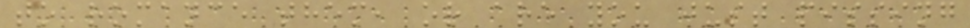to romance them, or are you just pissing
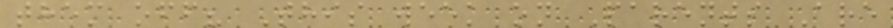them off? This week on Parents Are
